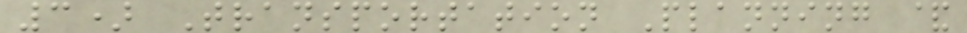3) Transportation Planning &
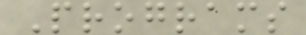Programs
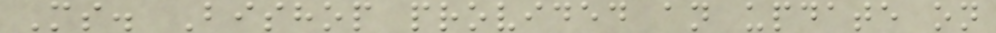Ms. Bishop provided an update on
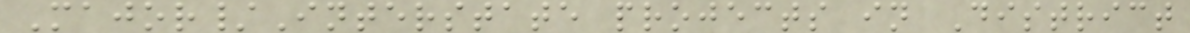Major/Interstate projects in District
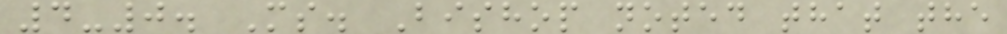4-0. Ms. Bishop noted that the
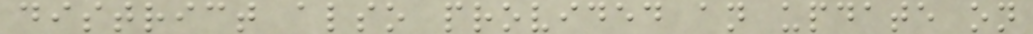district also provided an update on
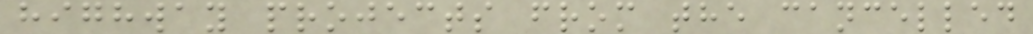highway projects from the cancelled
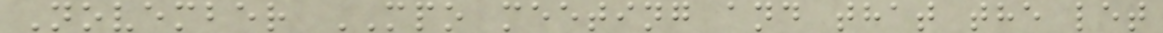November MPO meeting and that the let
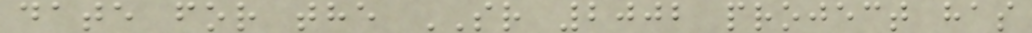date for the SR 2002 project has
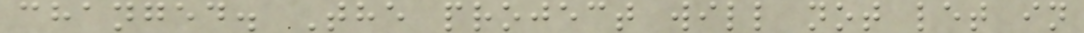changed. The project will not let in
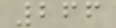266
